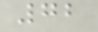72
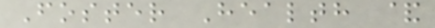Foster Health &
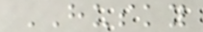HUSKY
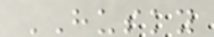HUSKY
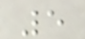5
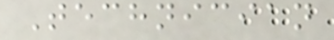Technician
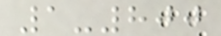1-800
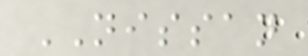NISSAN
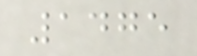1475
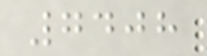7408
